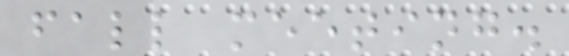fall meeting.
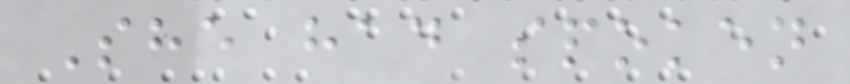She had spoken
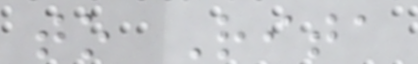to Rita
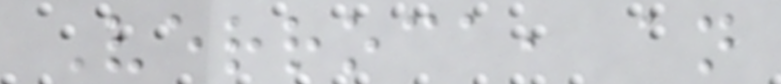Verroca, an
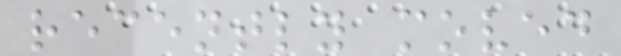recently moved
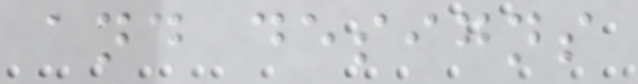and designs
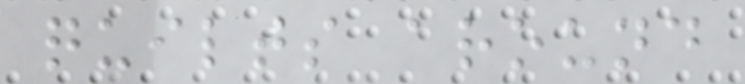quilts around
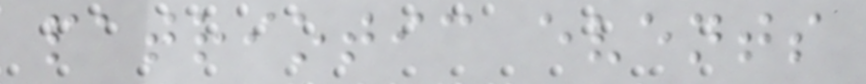patriotic events
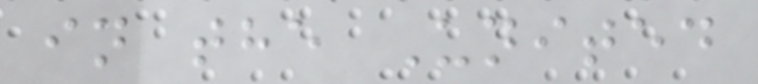in the United
